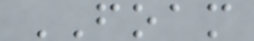FOAM
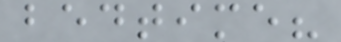bedtime?
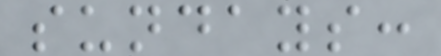sundays:
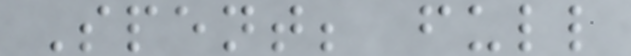Spent; full
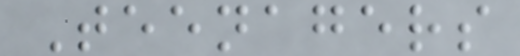Teenagers
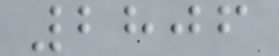2806
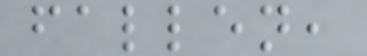fallen,
